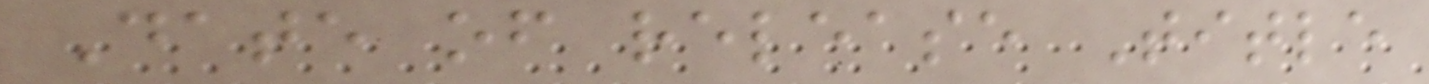Date of release Title
